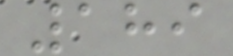189
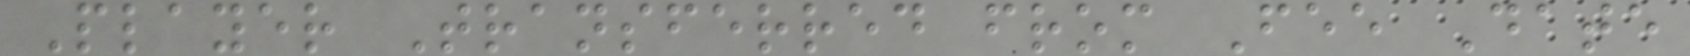Player Transferred from Fee Date
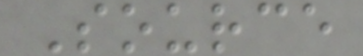Source
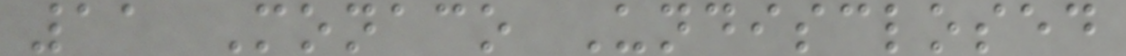11 Monaco Undisclosed
